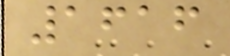1616
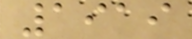1919
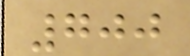700
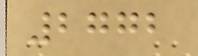2772
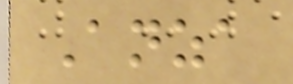Anza
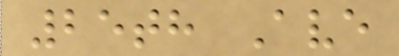25th Ave
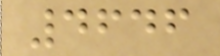4646
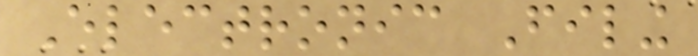Electronic Filing
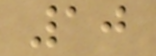10
